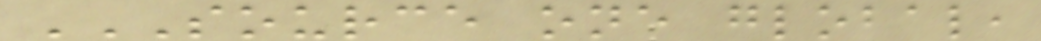SOURCE ONE GLOBAL,
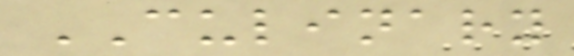CULINARY
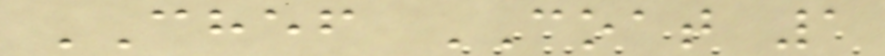CHEF COAT 1
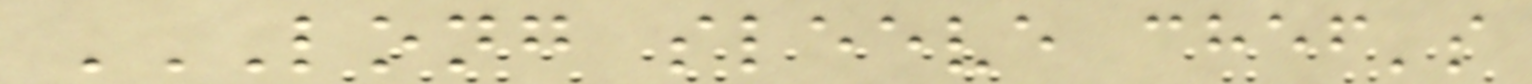LONG SLEEVE CHEF'S
